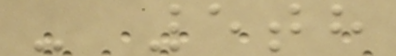- 5th
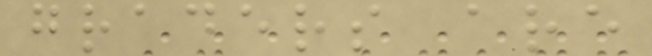graders are
